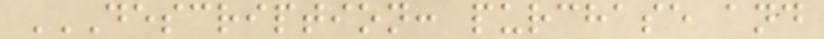DESCRIPTION: PURCHASE AND
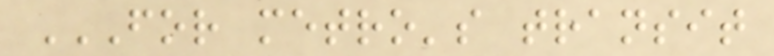FOR METRO'S TRANSIT
